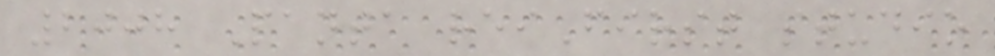2008 Panta reiFirst studio
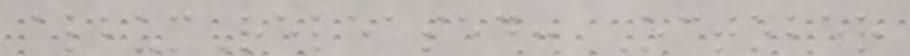albumReleased: October
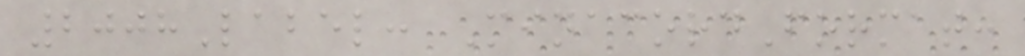2008Label: MinacordFormat:
